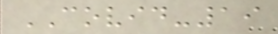COVID-19
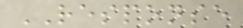RESPONSE
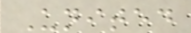United
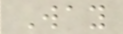Way
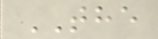THE
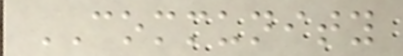COMMUNITY
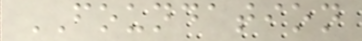FOUNDATION
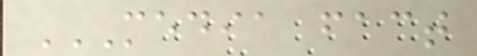MEDIA FACT
